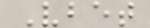Vbet
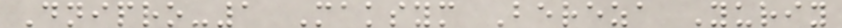Dnipro-1 Maksym Bereza Yuriy
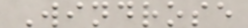Windrose
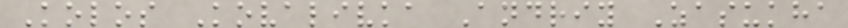Kolos Kovalivka Andriy Zasukha
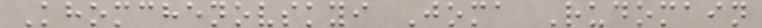Khomchenovskyi Joma Rudomain
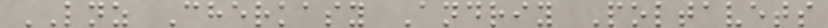LNZ Cherkasy Andriy Poltavets
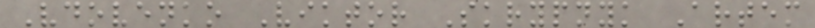Vdovenko Viktor Skrypnyk Artem
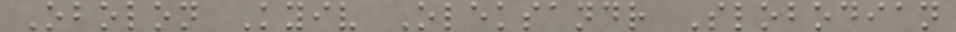Obolon Kyiv Oleksandr Slobodian
